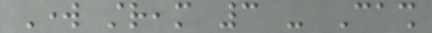Work stream 3 - Cash
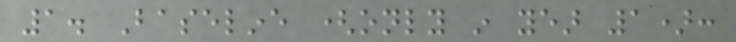1. Baseline (only in year 1):
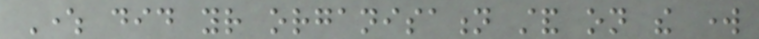Where did your organisation stand on the work
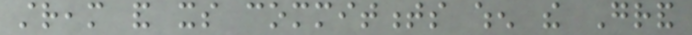stream and its commitments when the Grand
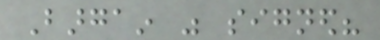Bargain was signed?
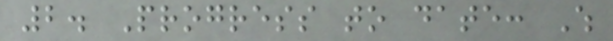2. Progress to date: Which
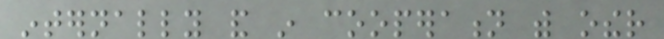internally and in cooperation with other
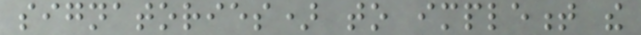signatories) to implement the
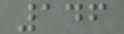146
